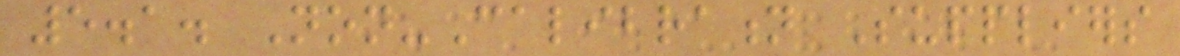5.1. Non-Calibration Suppliers
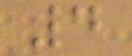4
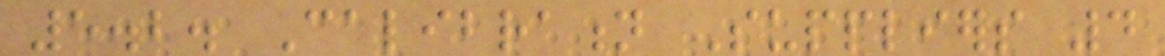5.2. Calibration Suppliers 4
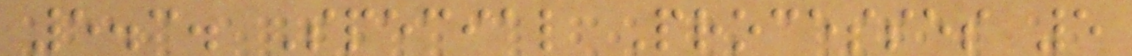5.3. Special Processes 5
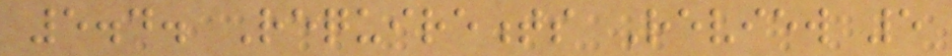5.4. Requirements Review 5
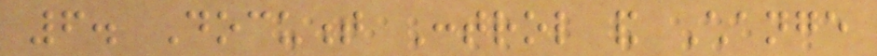6. Document Control and Change
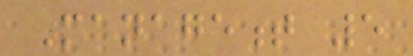Management 5
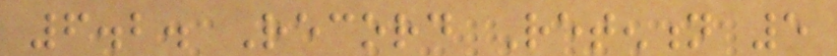6.2. Record Retention 5
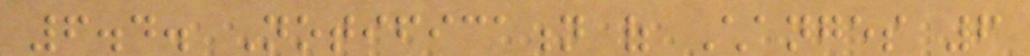6.4. Notification of Changes 6
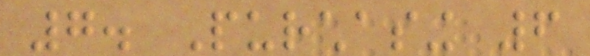7. Purchasing 6
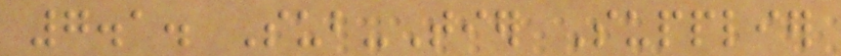7.1. Sub-Tier Supplier
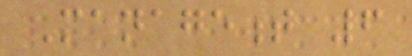Management 6
